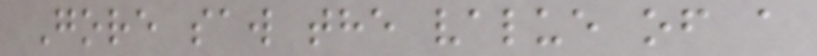Gore saw the value of a
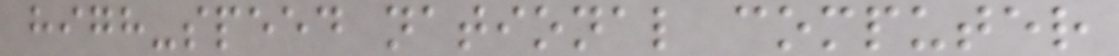high-speed national computer
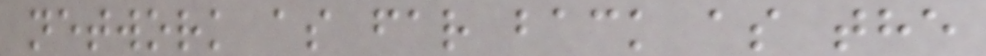network as far back as the
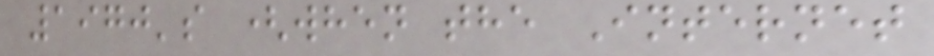1970's (when the Internet
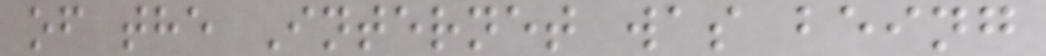of the Internet was being
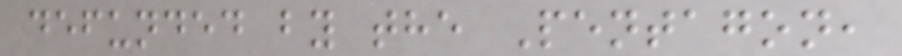defunded by the Pentagon,
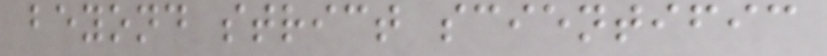beyond strict scientific
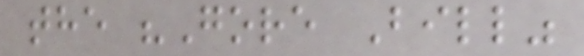the "Gore Bill"
